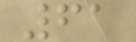61
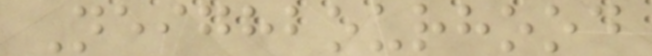Neighbourhood
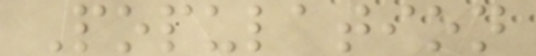Population
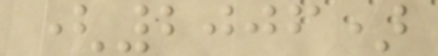(2006)
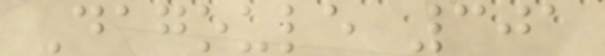Dagoule 301
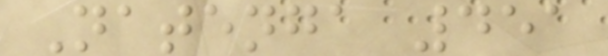Natenga 451
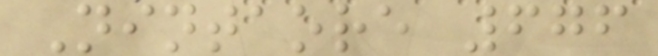Nintaore 676
